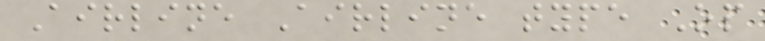Airline Airline type Op
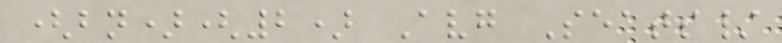(bn)(2) Avg Seats/
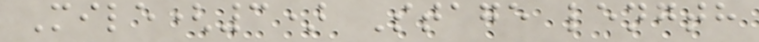Mile(3) Stage length
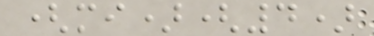(mi)(4)
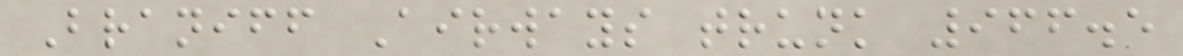Braniff Airways trunk 966.5
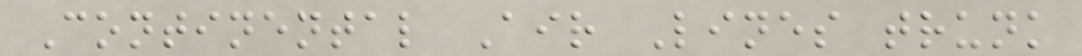Continental Air Lines trunk
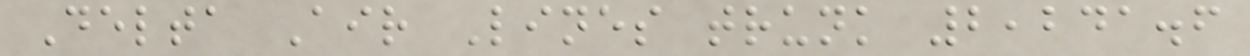Delta Air Lines trunk 2,241.6
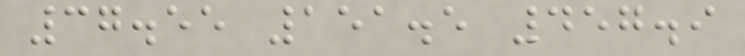37.55 151.5 457.9
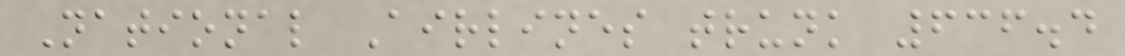National Airlines trunk 636.4
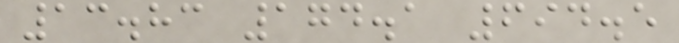13.83 174.1 694.5
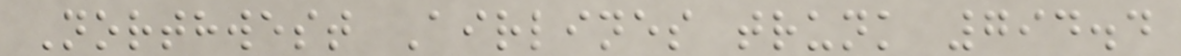Northwest Airlines trunk 794.4
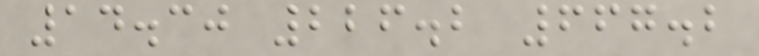14.30 226.2 667.2
